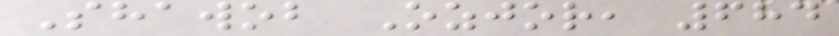Shawob Ozjor, 684
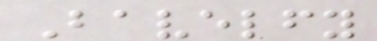Bavelfy
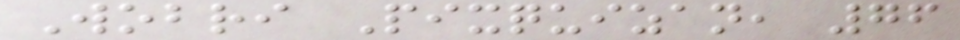Wobri Pixquizan, 76
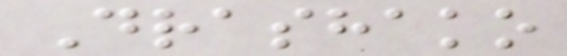Drashako
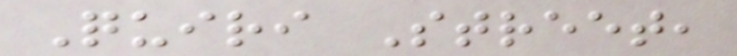Quiri Street,
